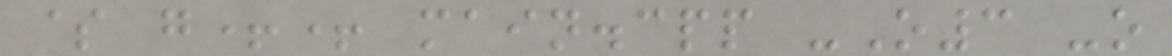$ g++ main.cpp -O3 -o
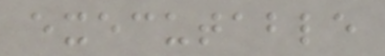executable
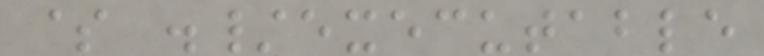$ ./executable
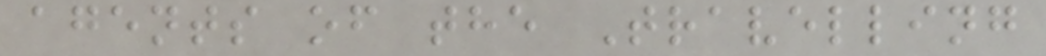agents of the Travelling
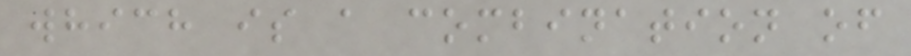which is a combination of
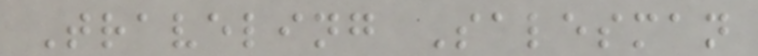Traveling Salesman
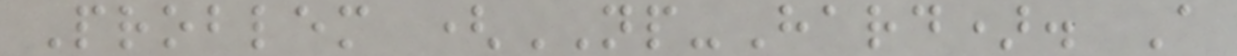Problem (NP-Hard). A
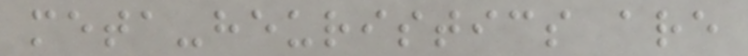meta-heuristics are
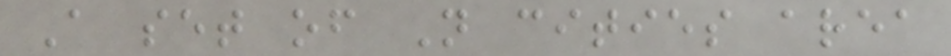A set of N cities area
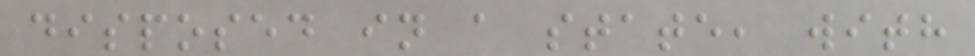disposed in a state, with
